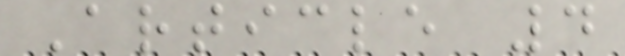Article 4
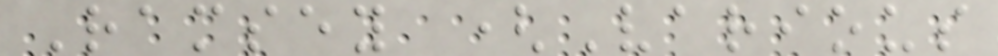Ramsey (Various
